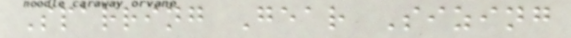Sparring Gear Sizing
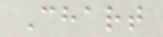Chart
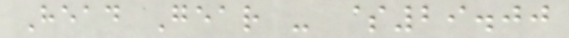Head Gear - $29.00
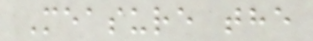Measure the
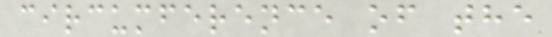circumference of the
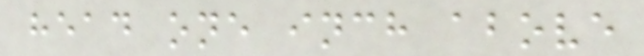head one inch above
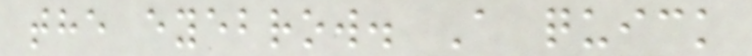the eyebrow. A quick
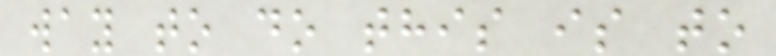way to do this is to
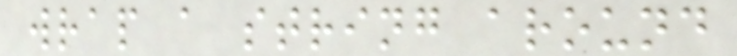wrap a string around
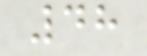48
